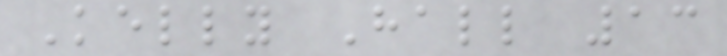Kelly Hall 13
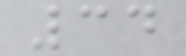34
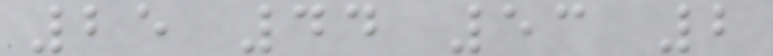25 44 53 2
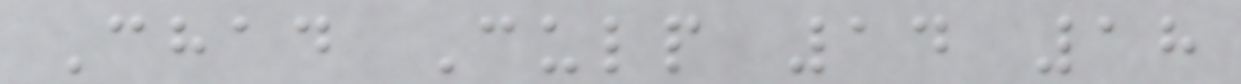Chad Culp 14 18
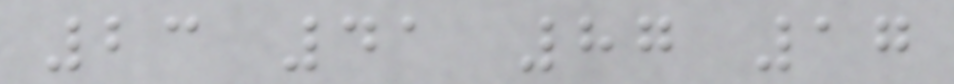23 41 87 17
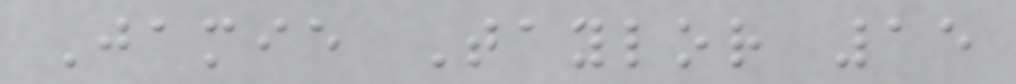Jamie Taylor 15
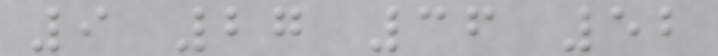9 27 36 52
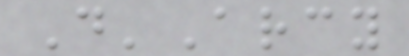D'Arcy
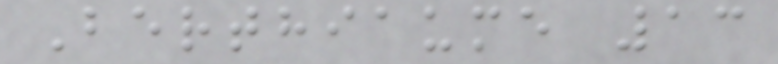Berthiaume 13
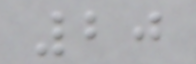20
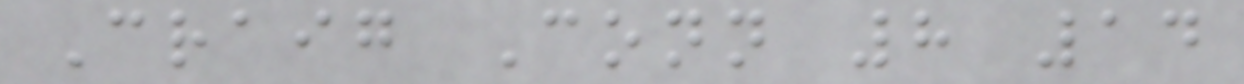Craig Conn 8 14
